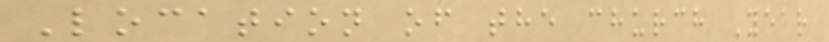Location of the church Year
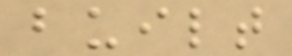built
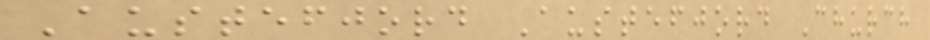Austefjord Austefjord Church
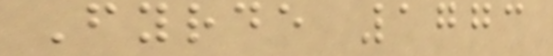Fyrde 1773
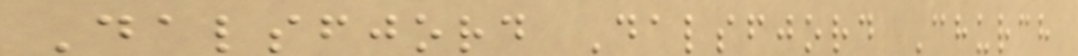Dalsfjord Dalsfjord Church
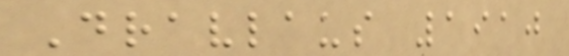Dravlaus 1910
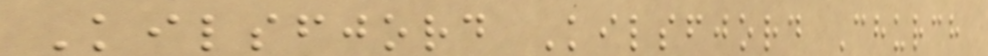Kilsfjord Kilsfjord Church
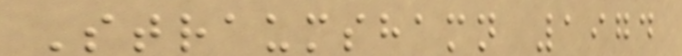Straumshamn 1974
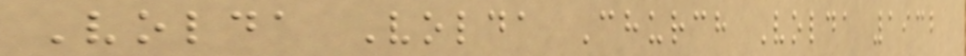Volda Volda Church Volda 1932
